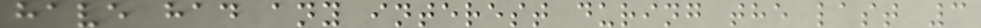have had any interest during the last 3
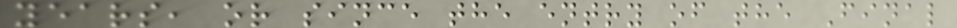years, or since the entry of the Final
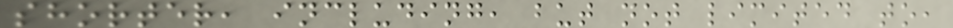shorter, including, but not limited to,
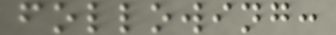following:
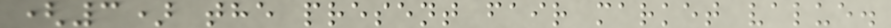(3) the present fair market value.
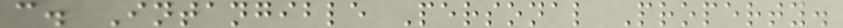c. Intangible Personal Property.
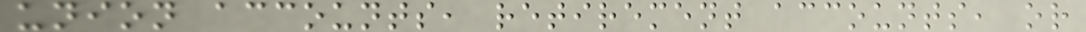union accounts, retirement accounts, or
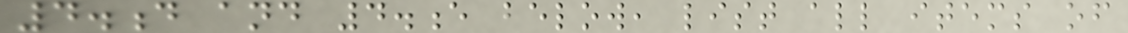4.d and 4.e below, list all items of
